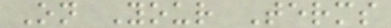On Your Terms
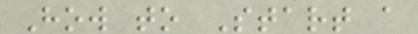How to Start a
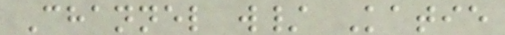Channel w/ Katie
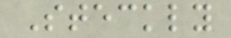Steckly
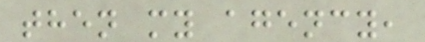then my agency,
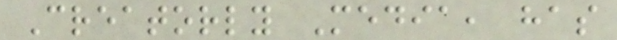Creatorly Media, has
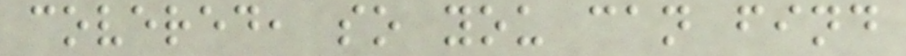covered, so you can find
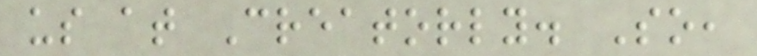us at Creatorly. So,
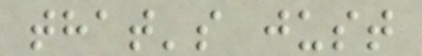that's just
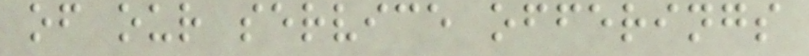of our service offerings
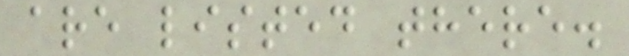are listed there.
